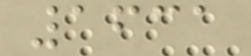1631
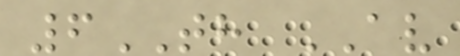6TH AV
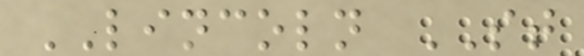LINCOLN ST
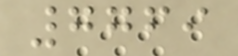7769
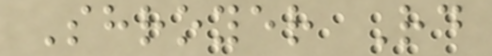Shroyer Rd
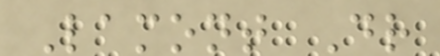Lamont Dr
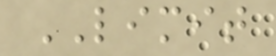LIMIT
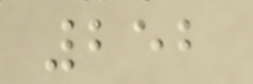252
